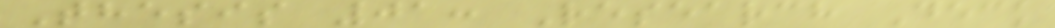Thesis 01: Research Deck
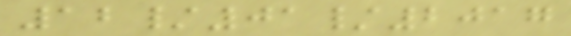12/01/2017
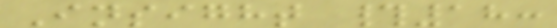Insight #18:
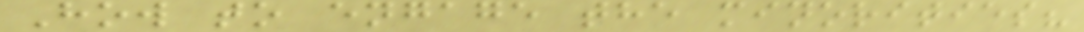How to engage the minorities?
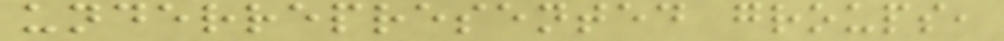underrepresented groups,
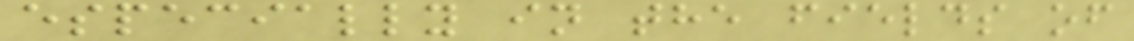especially in the fields of
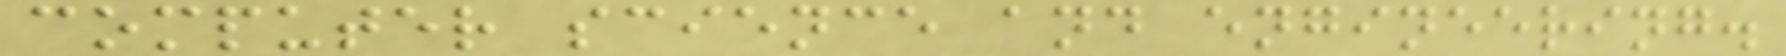computer science and engineering.
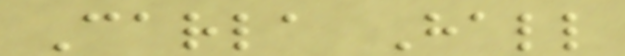Carla Hall
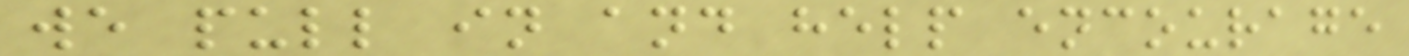we pull in and help encourage
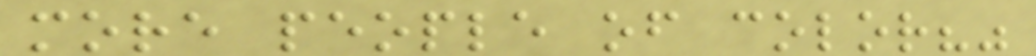more people of color?"
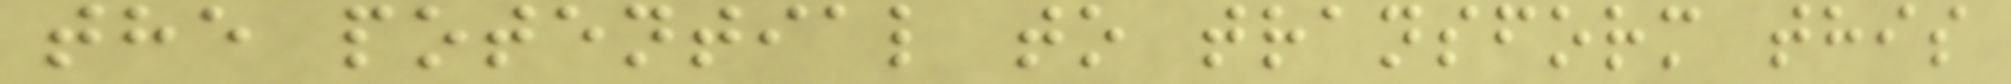the potential to transform this
